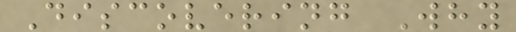Discovering Why
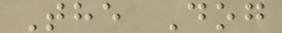The Dog
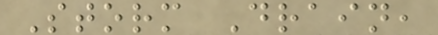Storm Drain,
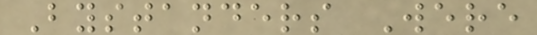Bystanders Were
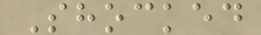Shocked
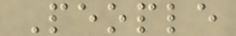People
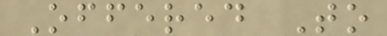Offered To
